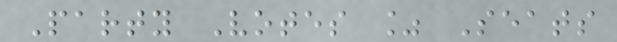Party Votes % Seats
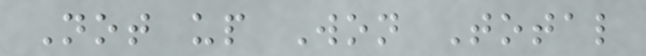Not up Won Total
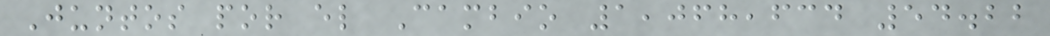Juntos por el Cambio 1,068,634 54.22
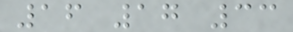16 17 33
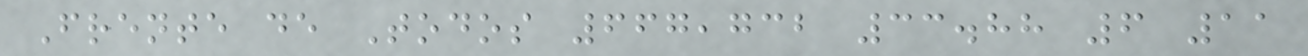Frente de Todos 667,732 33.88 6 11
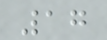17
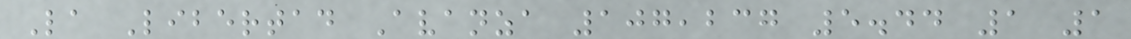La Libertad Avanza 107,237 5.44 1 1
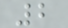2
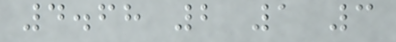4.68 2 1 3
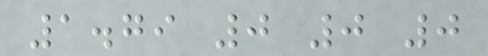1.79 0 0 0
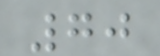70
